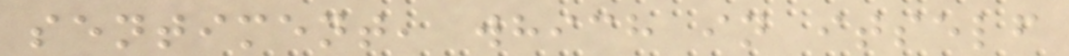sentiment, which in itself
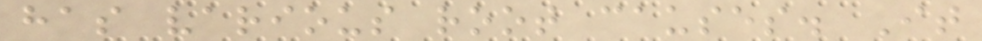has various root causes. It
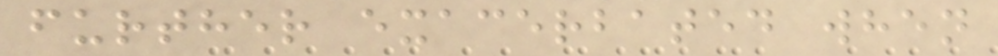further exacerbated when
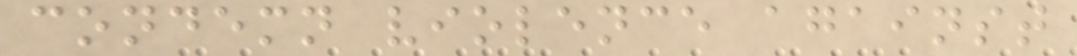condemn violence against
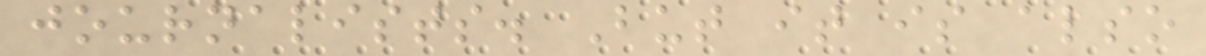journalists. But it is also
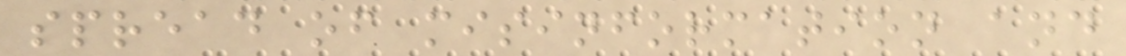spread of misinformation and
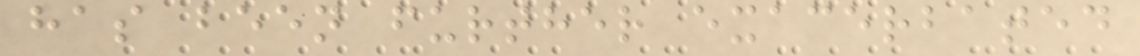has been further exacerbated
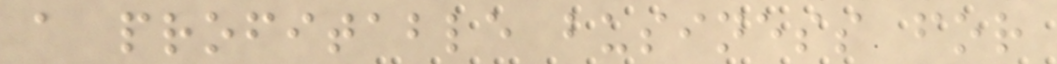a profitable business for
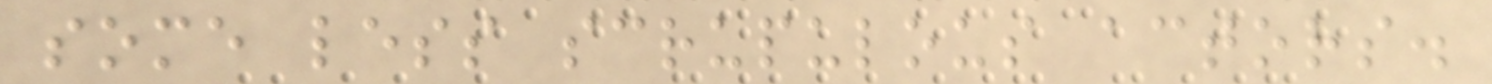some less scrupulous actors.
